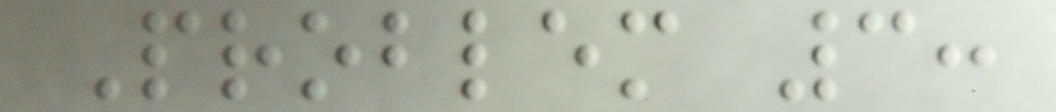Problem 3:
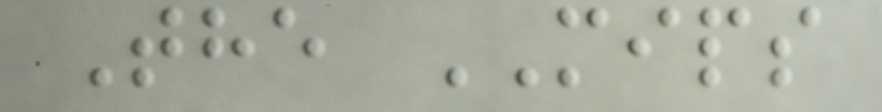The MIPS
